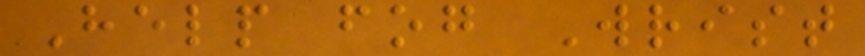Help fog Wrist
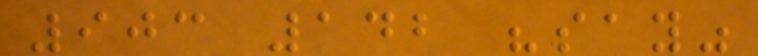903 142 "say"
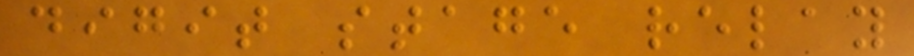digit stage relay
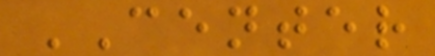CENTER
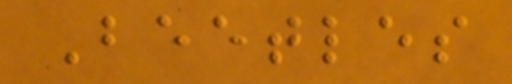Beetles
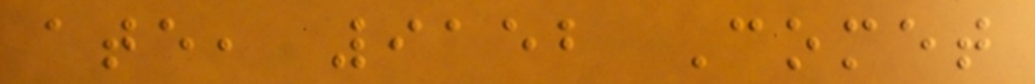ate, 9152 Comet
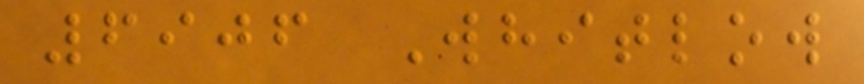6906 Whitlow
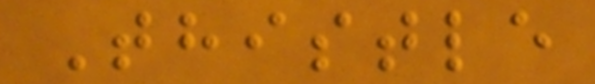Thistle
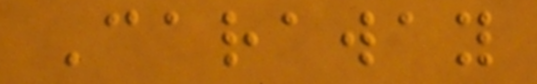Caraway
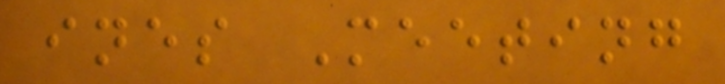ines Meeting
